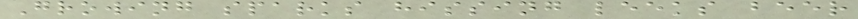Growing sparks hissing leeks beer
